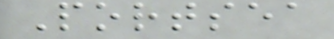Portsea
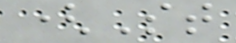(St
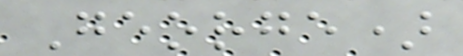George)
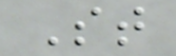St
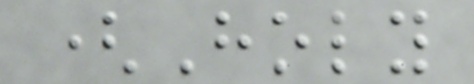(Holy
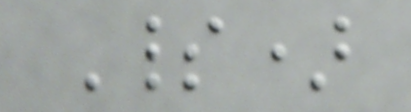Spirit)
